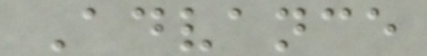Advance
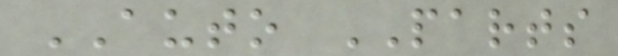AUTO PARTS
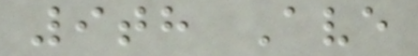9th Ave
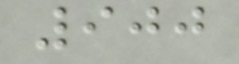900
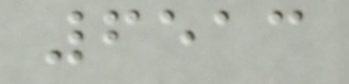6513
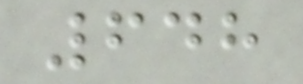648
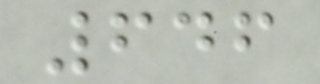646
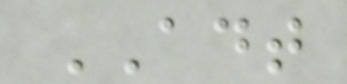ADT
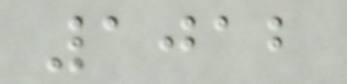1012
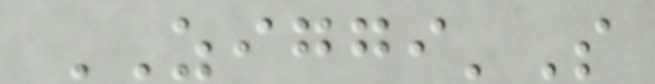ZIGGI'S
